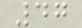47
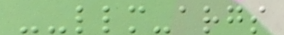--llm-args
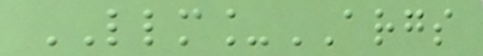LLM_ARGS
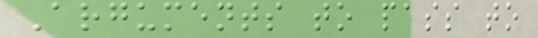Arguments to pass to
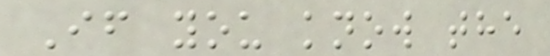If you know the
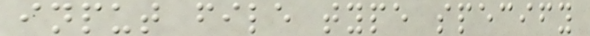input file type specify
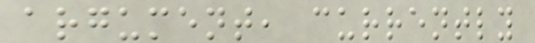argument, currently
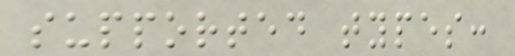supported types:
